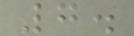7.
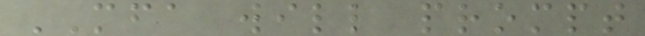MFA will prompt
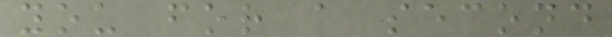you for a second
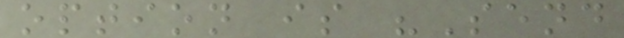option is "Send
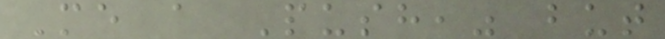Me a Push," but
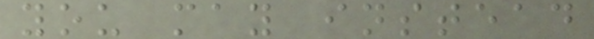you may instead
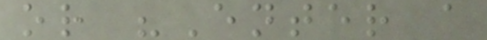or "Enter a
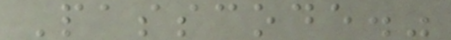Passcode."
